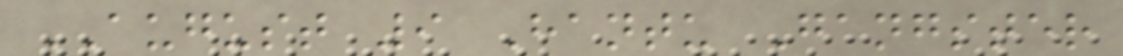AUGUST 9 Hantu Gangster
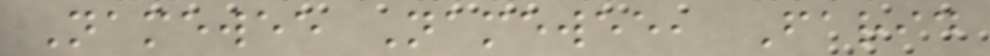Namewee Namewee, Farid
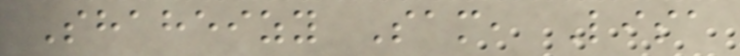Shaheizy Sam, Lisa
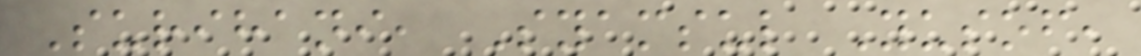Surihani, Syamsul Yusof,
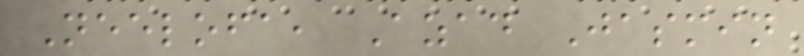Neelofa, Azad Jasmin
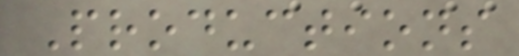Productions
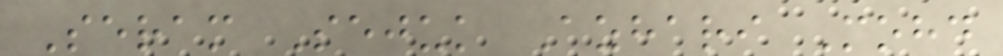Seram Sejuk Azhari Mohd
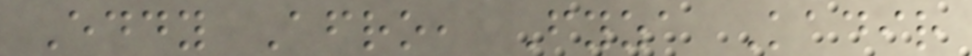Eddy Afro, Fyza Kadir
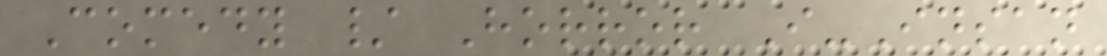Comedy / Horror I-Insan
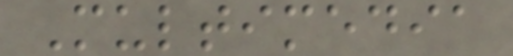Multimedia
